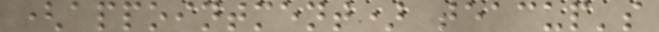(appointment) teacup's
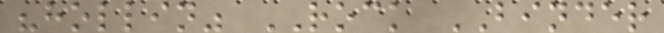"hollin" ROCK BINDER
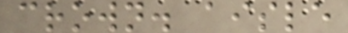crown. aisle
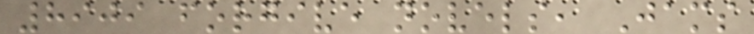8909 forgive novels, Jams
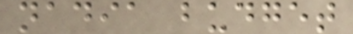nadia budget
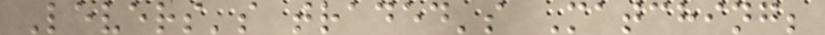Levers's traded's Matching;
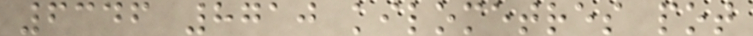6346 8710 kilometres pot
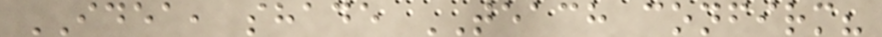IDEA, shade TEACH confirm?
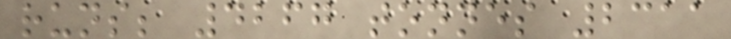runs; 4267 tonnes 2311
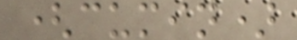(cumin)
